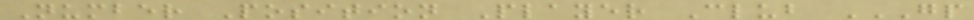Number Position Player Club GP
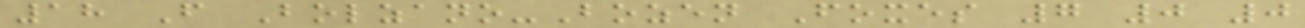18 F Bolzano-Bozen Foxes 7 0 0
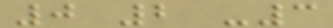0 2 -3
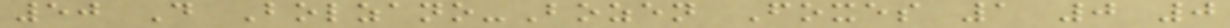50 D Bolzano-Bozen Foxes 1 0 0
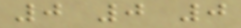0 0 0
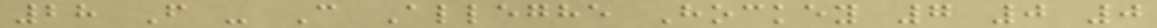28 F - C Alleghe Hockey 7 0 0
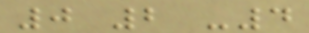0 2 -4
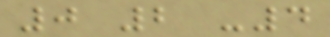0 2 -4
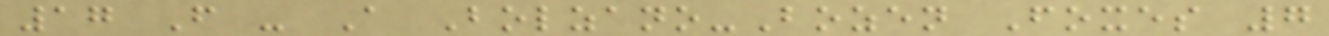17 F - A Bolzano-Bozen Foxes 7
